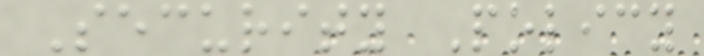Security Policy
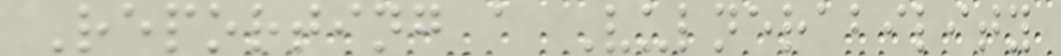Reporting a Vulnerability
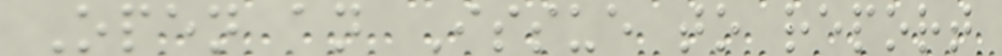Open an Issue to report
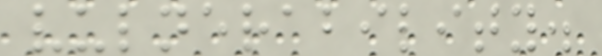vulnerability.
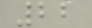22
